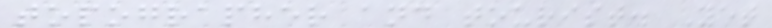topographer and tourist. Yet
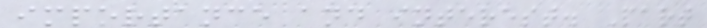importance and interest. Part
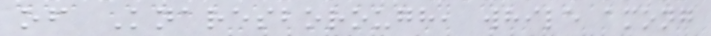of Knaresborough, while among
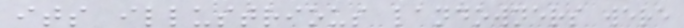its illustrious landowners were
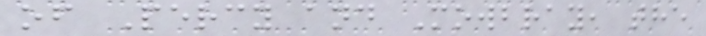of Percy and Mowbray, the
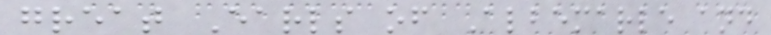great Earls of Albemarle and
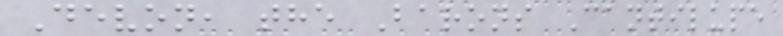Devon, the Barons Cantilupe
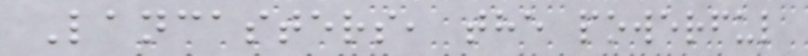Lancasters, the powerful
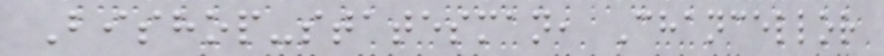Bishop-statesman, Chancellor
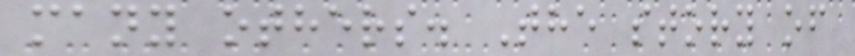many others. The story of
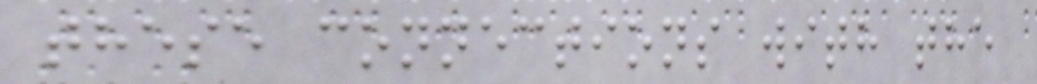these connections with the
